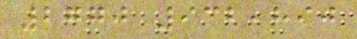2770 932,890
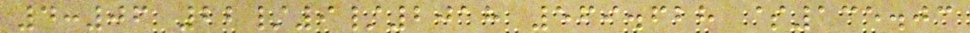4:06 22/9/2018 569.628 $135.03
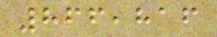866,816
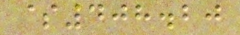$408.20
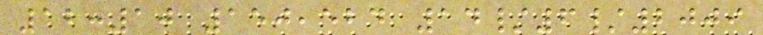12:10 150,524 14/6/2009
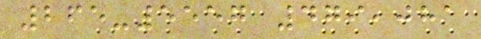265-5557 479,081
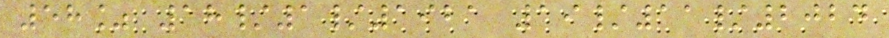58% 18/1/1921 19/11/2024
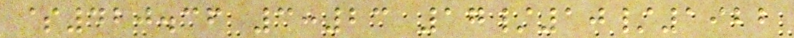$420.36 3:23 17/10/1922
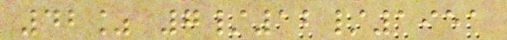42% 7/12/1951
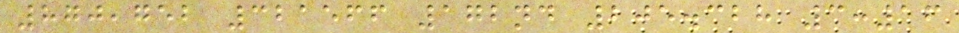870,752 321566 172nd 205.328 3:16
